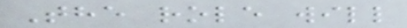The role will
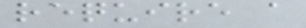require a
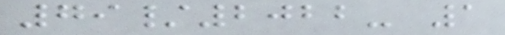79/2022- 1
